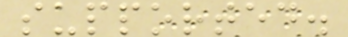supported.
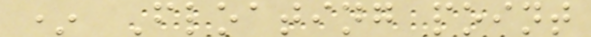* Floating point
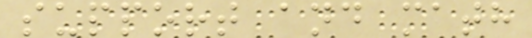support and math
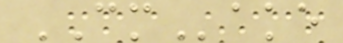CMake
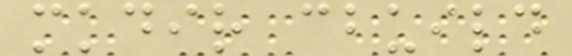mkdir cbuild
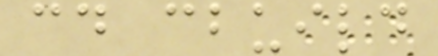cd cbuild
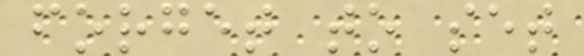forget to set
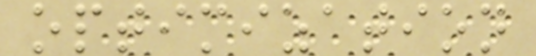optimization
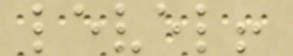level!
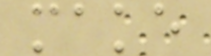make
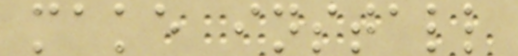make install
